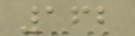162
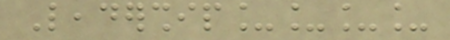Leadership____
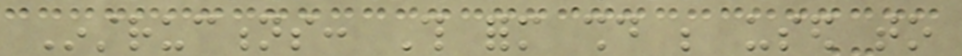Instructions: This form should be used to
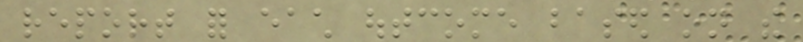report for each outcome based on the
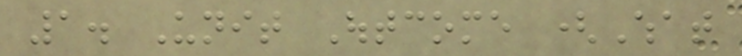1. Unit Outcome (What
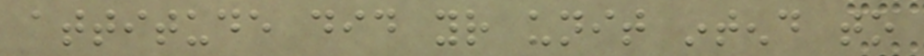attitude did your unit intend to
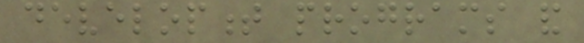development programs and
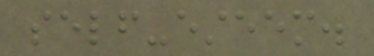self-esteem.
